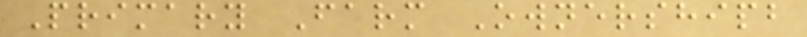Primary Farm Ownershipb
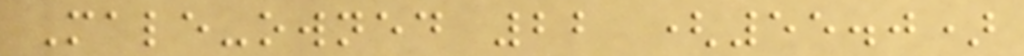Male-owned 22 (55.0)
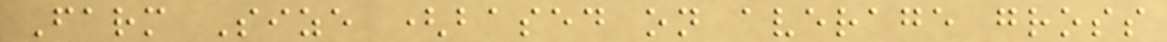Farm Size (based on average gross
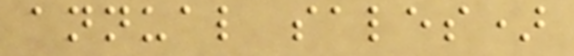annual sales)
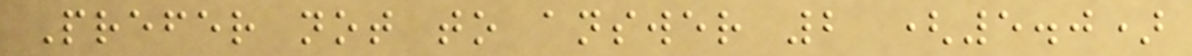Prefer not to answer 2 (5.0)
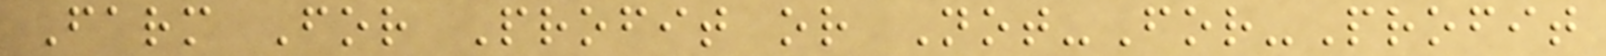Farm For Profit or Not-For-Profit
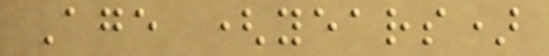Age (years)
